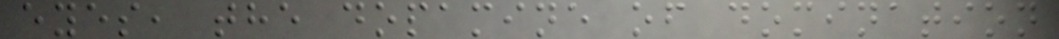eyes, the dopamine of domination
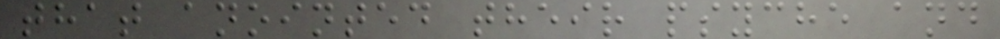that anointed their psyche and
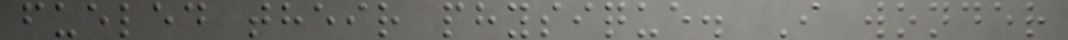fueled their physique. I wonder
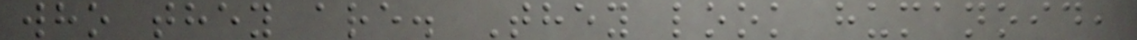who they are. They look humanoid,
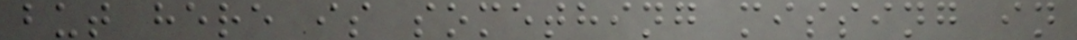but here is something missing in
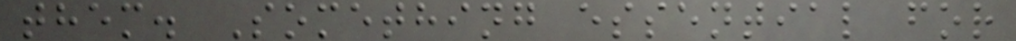them. Something essential for
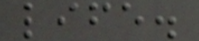life.
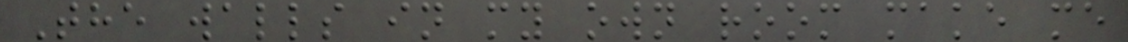The walls in my own room make me
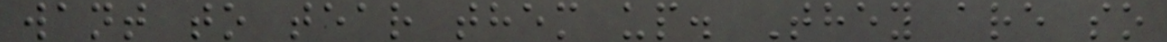want to tear them up. They are so
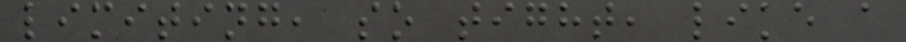limiting, so tight, like a
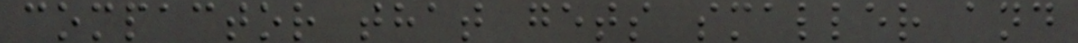compactor that gets smaller and
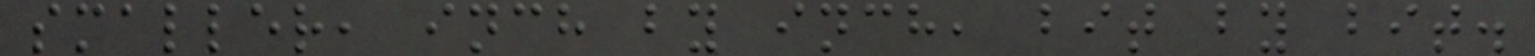smaller, inch by inch, bit by bit.
